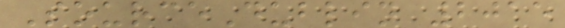SourceDublin 2015
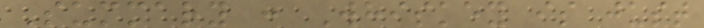Summary : Whiskey is just
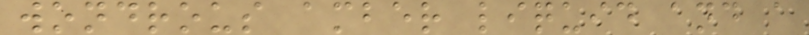wondrous amber liquid and a
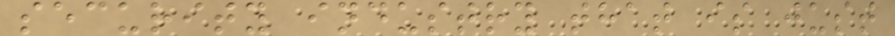security industry that is just
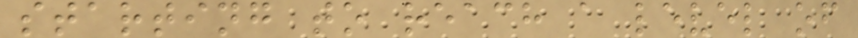starting to reach a level of
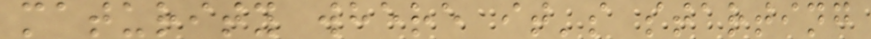maturity where it's starting
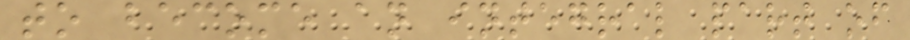to become an integral part of
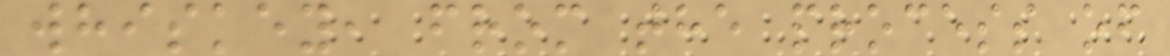whiskey, from the process of
